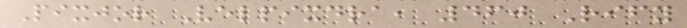Pixjor Velpixdra, 460 Rify
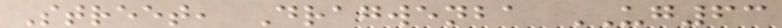Street, Dragwenba UG63
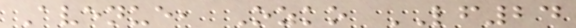Avenue, Ozko LF24
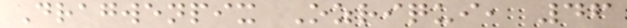Dragwenpix Ozriqui, 46
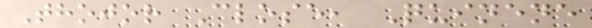Thojor Close, Quinene
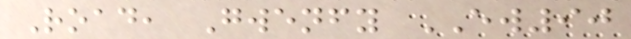Road, Gwenfy EW90
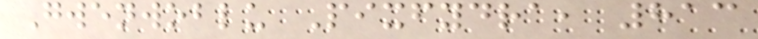Gwenwoblu Pixfydra, 813
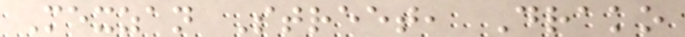Mexzan Street, Drako
